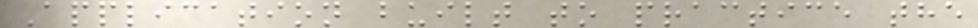Application built to practice the
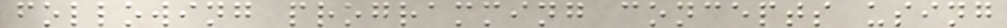following programming concepts using
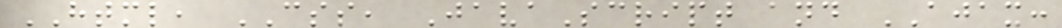HTML, CSS, JavaScript and AJAX:
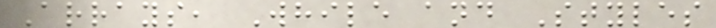Arrays, While and Styles
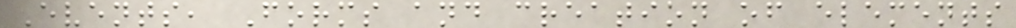Events, Forms and creation of elements
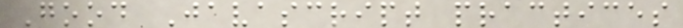Good Javascript practices
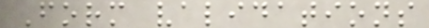Form validations
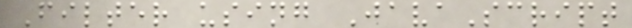Filter using JavaScript
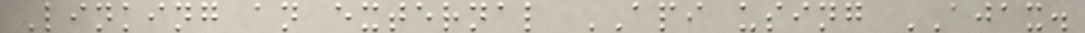Linking an external API using AJAX.
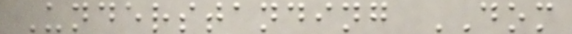Understanding DOM
